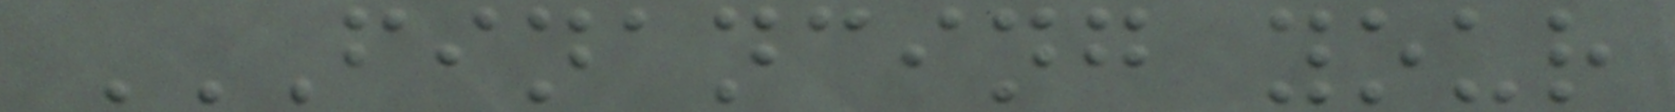FINANCING YOUR
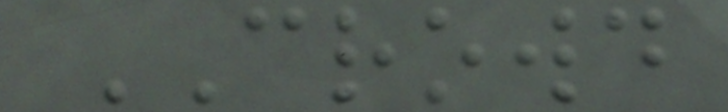CROWD
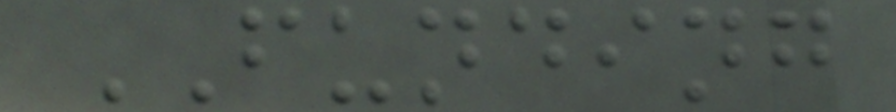FUNDING
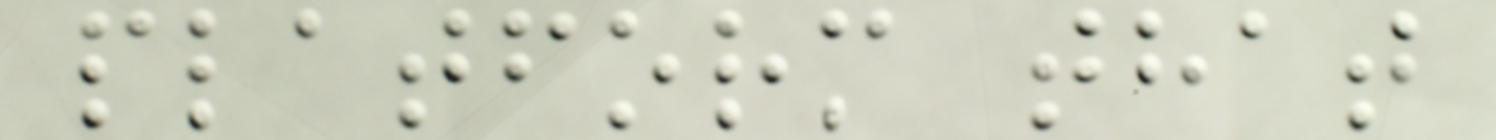platform that
